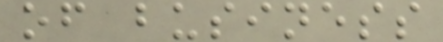of business
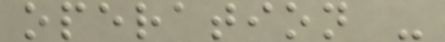operation -
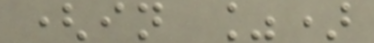(in %)
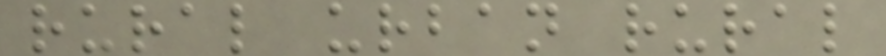rural urban rural
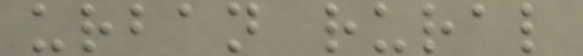urban rural
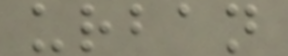urban
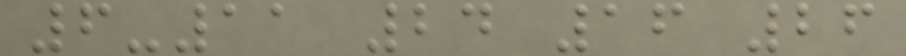6-11 24 16 26
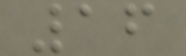16
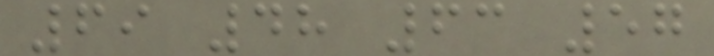69 48 63 57
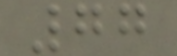77
